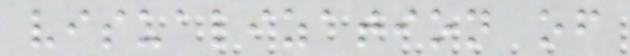visualization of
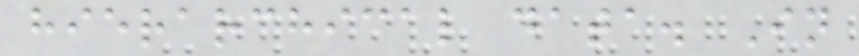hierarchical data. In
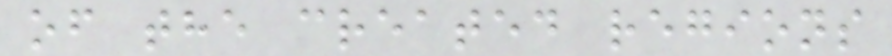of the created regions
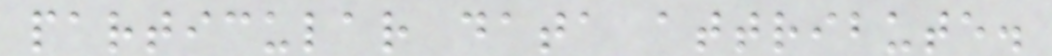particular data attribute.
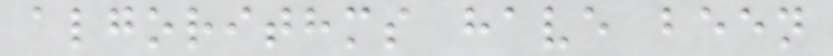algorithms have been
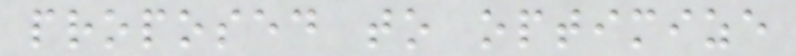proposed to optimize
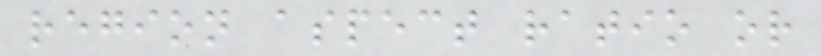region aspect ratio or
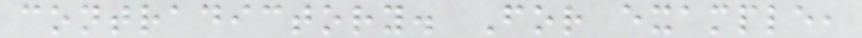contradictory. For example,
